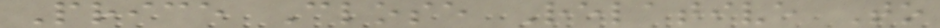Price Close Relative To
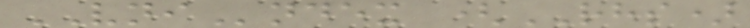VNIndex (RHS)
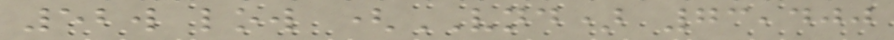52w low (VND) 73,400
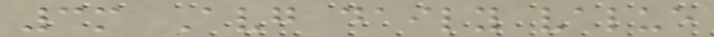3m Avg daily value
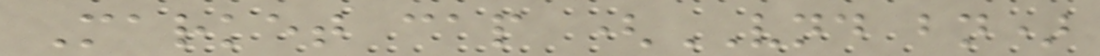Market cap (VND bn)
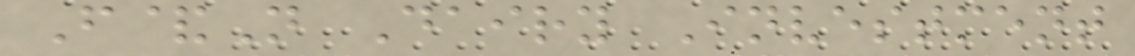F&N Dairy Investment
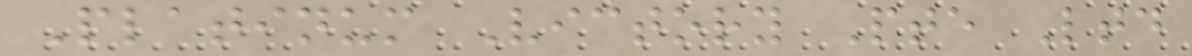Platinum Victory Pte Ltd
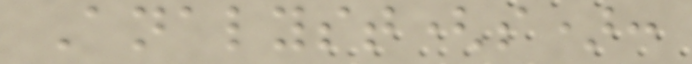Analyst(s):
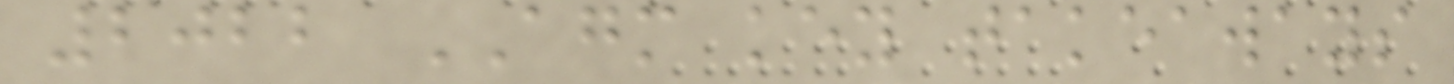2022 AGM key takeaways
